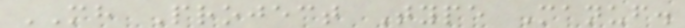MH Project Type Manuf.
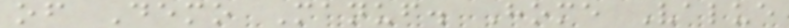of Demo Manuf. Home Value
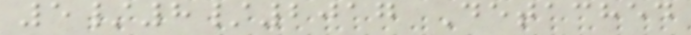5/8/2017 Detached
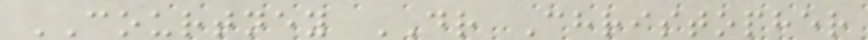COURTNEY DR Christopher
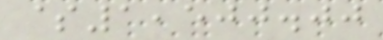$1,500.00
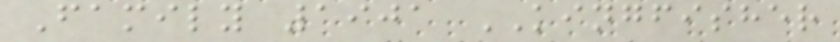Family 1901 KINGFISHER
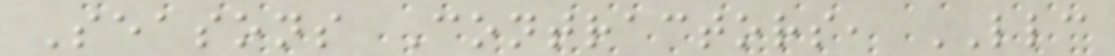Seasons Contractors, LLC
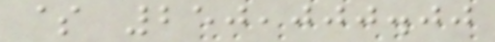$ 250,000.00
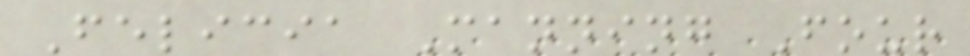Felicia Manning Four
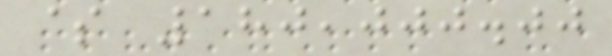$ 180,000.00
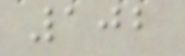102
